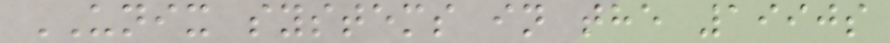UNIX systems in the 1990s
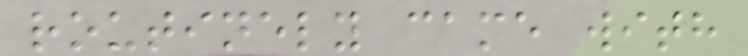routinely came with
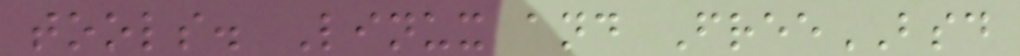tools. Linux and FreeBSD
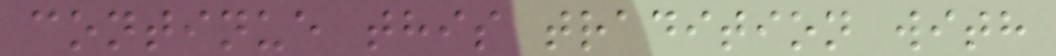continue this tradition with
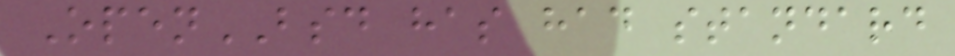OpenBSD has had standard
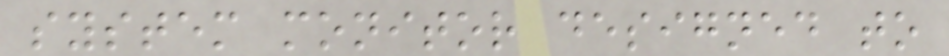system monitor designed to
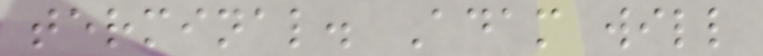terminal. Adam will
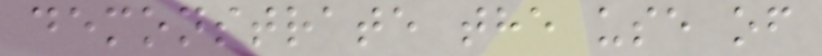demonstrate the use of
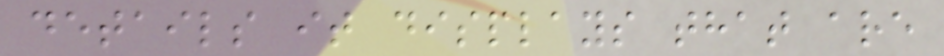details it displays that are
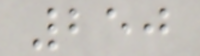250
